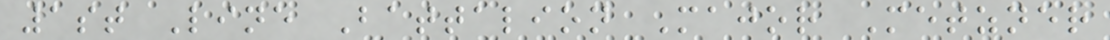1st Line Battalion Major Metzner
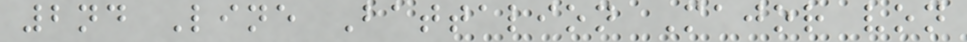2nd Line Battalion Major von
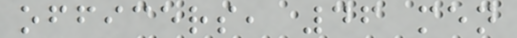officers, 46 men
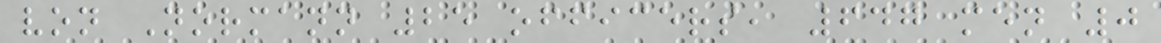von Normann 25 officers, 647 men 0
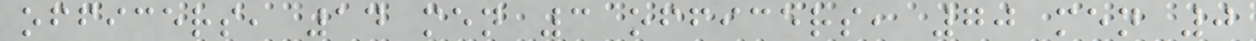officers, 14 men 3 officers, 70 men 0
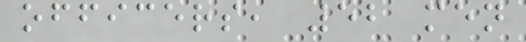officers, 52 men
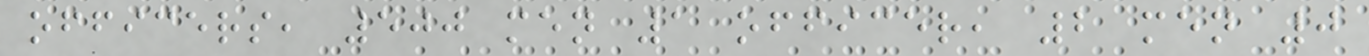officers, 500 men 1 officer, 2 men 0
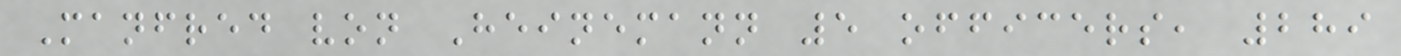Manfred von Heinemann 5 officers, 289
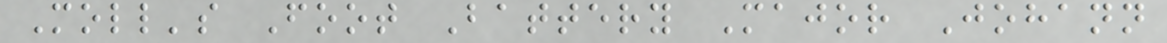Moll's Foot Battery Major Johann
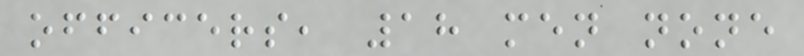officers, 18 men none
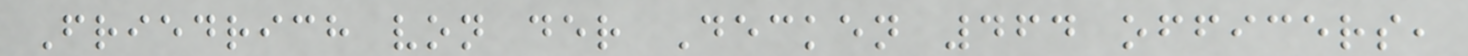Friedrich von der Decken 464 officers,
